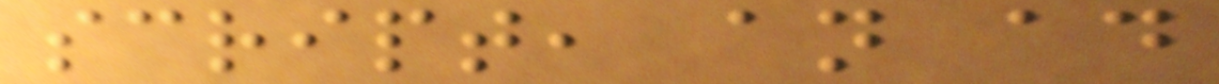script, an ad
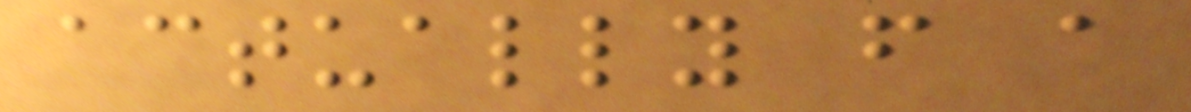actually from a
